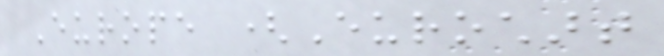Europe (Eurochart
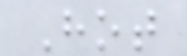Hot
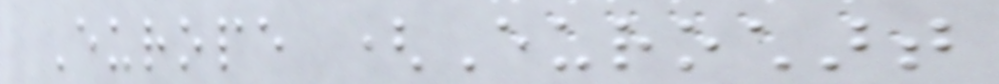Europe (Eurochart
